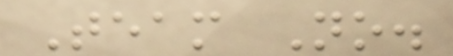Team No.
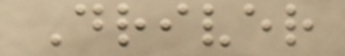Driver
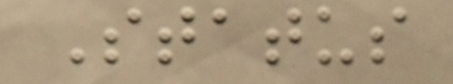Status
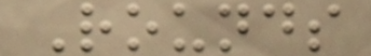Rounds
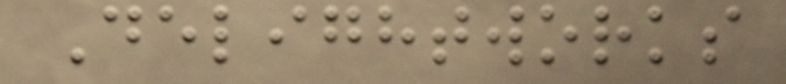Delightworks
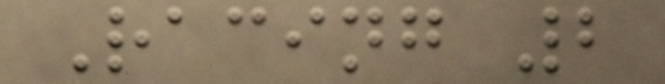Racing 2
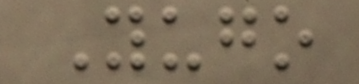Yugo
